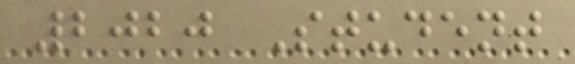2020 Student
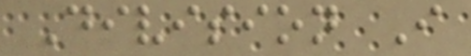Division I
